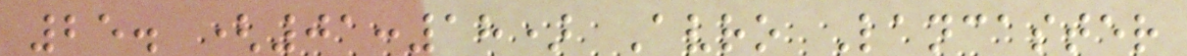25. (01:18) Avro Lancaster
